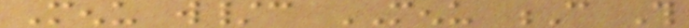Menu w/c MENU C This
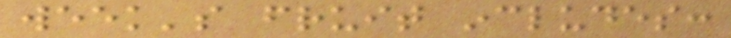week's fruit includes:
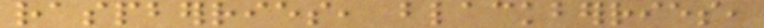raspberries, blackberries,
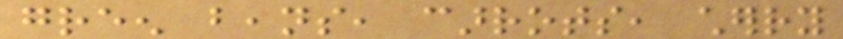green beans, carrots, cherry
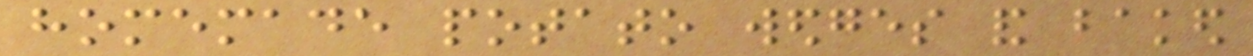homemade potato wedges and baked
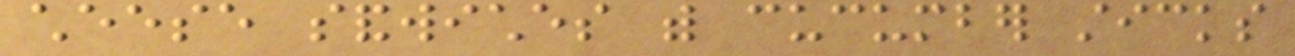cheese sandwiches with cucumber sticks
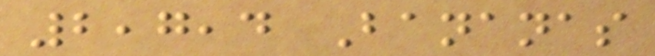2,7,4 Bananas
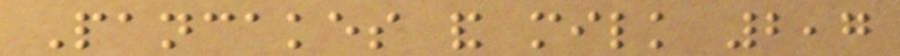Pancakes and milk 2,7
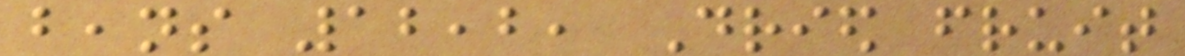beans 12,2, Dried fruit
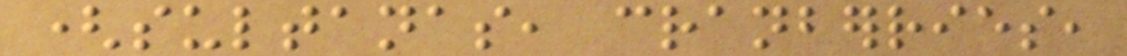(sultanas, cranberries,
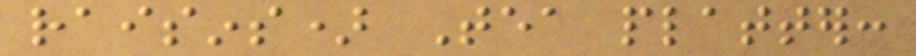raisins) Tea platter:
